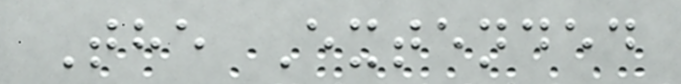The Extended
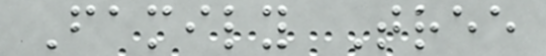Family Tree
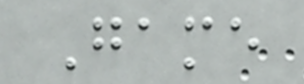Game
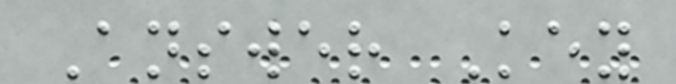Answer Key
